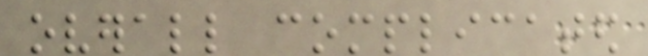overall complicated
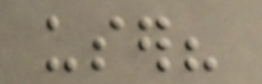user?
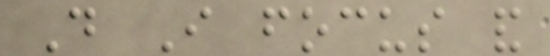Do I focus and
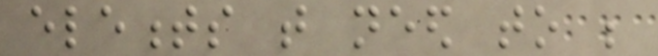elements that need to be
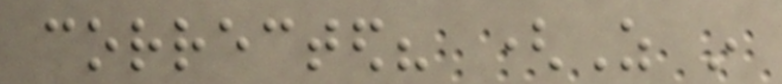corrected? (As in
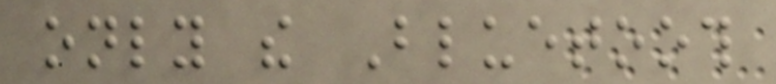only the Bluetooth
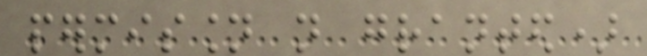permission not granted)
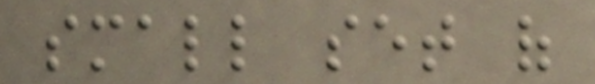small set of
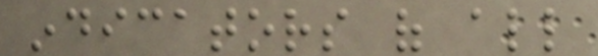indicators of all
